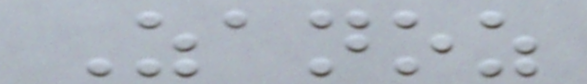Zanoz
